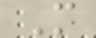M
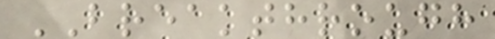BREAKTHROUGH
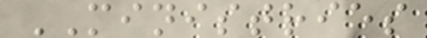MINISTRIES
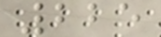225
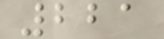221
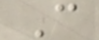C
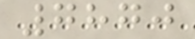7870
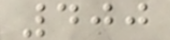400
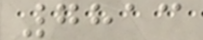7813
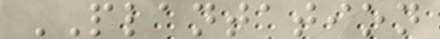PLANTATION
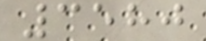3580
